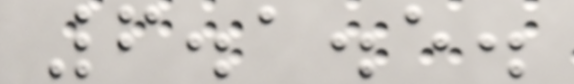6.1.5.
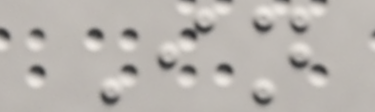In
